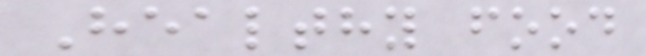Healthy food
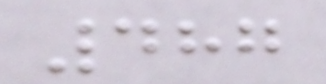487
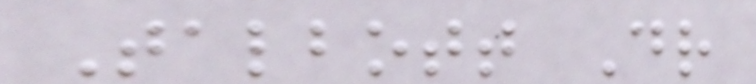Talbott Dr
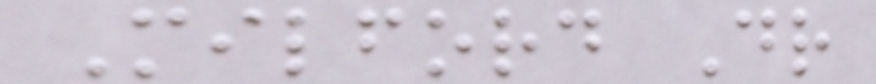Milford Dr
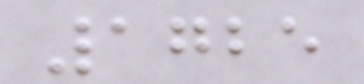1725
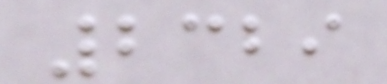2329
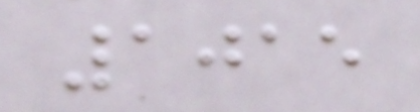1015
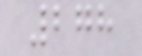278
